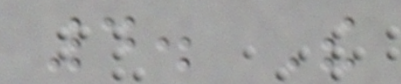4. The
